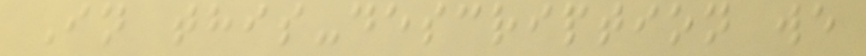In this-description we
